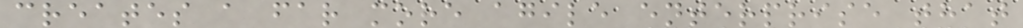creates a far more agile enterprise that
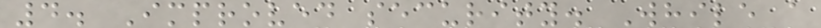4. Improved security. While a
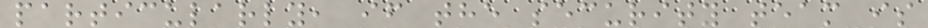particularly, if the security team is
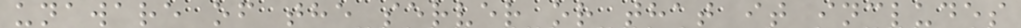unaware of the server or that it includes
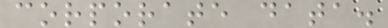corporate data.
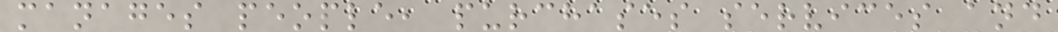manages people, purchases services and
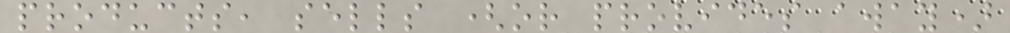products, sells (or provides away)
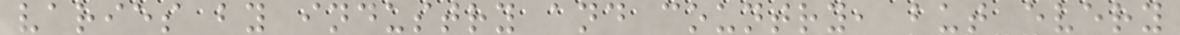varies by industry and country, but every
